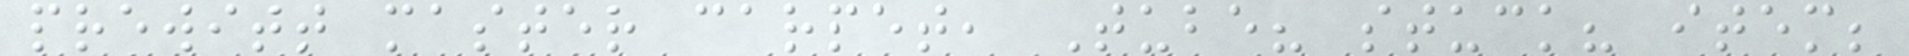prewitt master carpet, Tube? stuck? item;
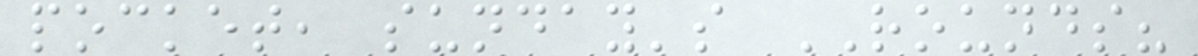pocket, sunday's ROUNDS?
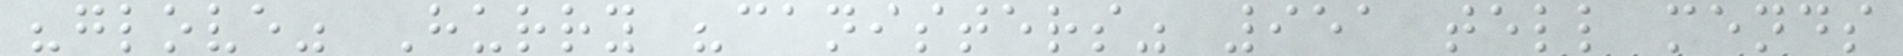"glove" Hurry "canisters" 951 tell mends
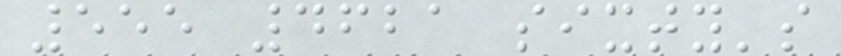555 4621 sixty's
